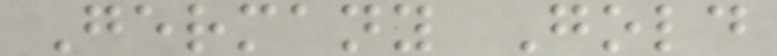Germany Gold
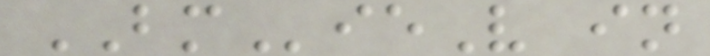BMieV in
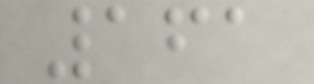161
